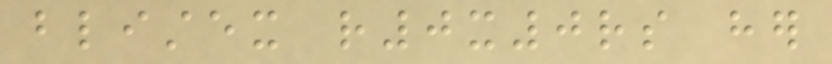blistex r0x0rs her
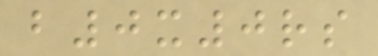b0x0rs
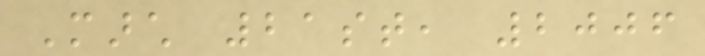March 21st, 2006
